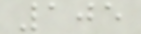105
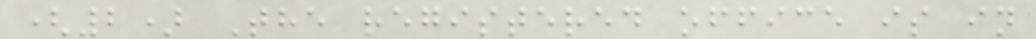(2) The registered office is in
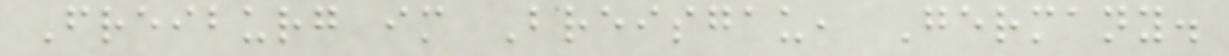Freiburg im Breisgau, Germany.
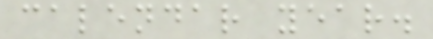calendar year.
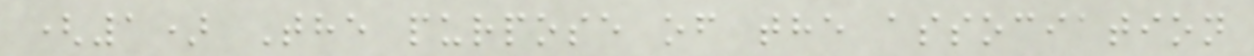(1) The purpose of the association
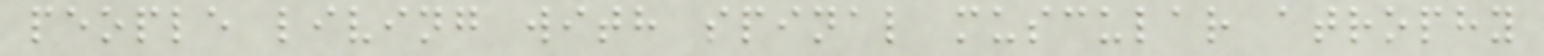people living with spinal muscular atrophy
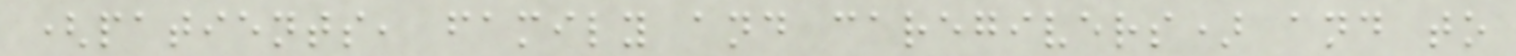(patients, family and caregivers) and to
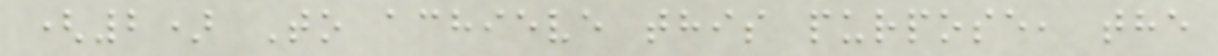(2) To achieve this purpose, the
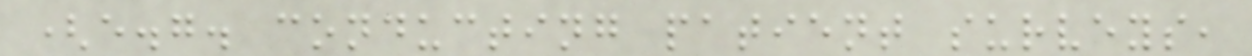(e.g. conducting patient surveys,
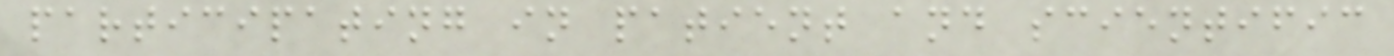participating in patient and scientific
